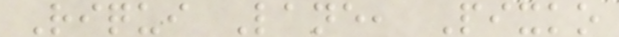Riqui Lane, Pixko
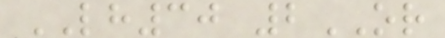LH30 2OR
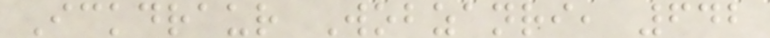Ickdraur Wobzanri, 642
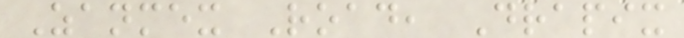Zanmex Road, Drapix
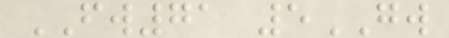FW71 5GW
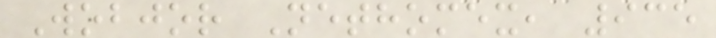Wobjor Nethomex, 935
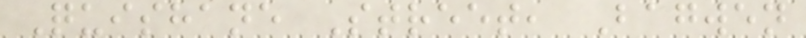Quishane Street, Bagwen
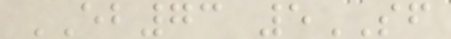EB73 5SF
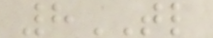8TL
